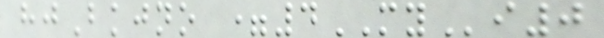hjBkjno =4MYi0
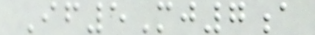If5Mj7a
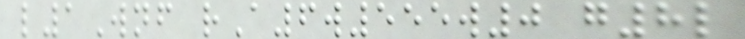l1Wnf rA6w555w0 g8l
